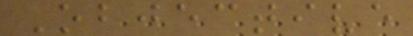Objective
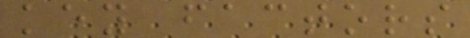key factors
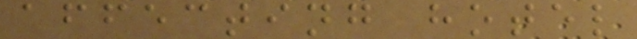affecting hotel
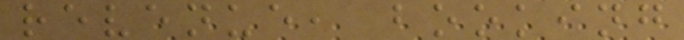revenue, booking
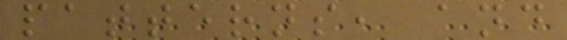patterns, and
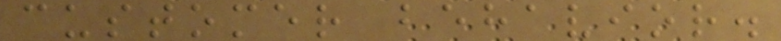customer behavior.
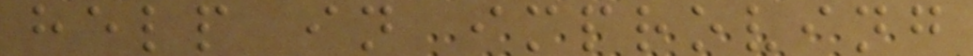help in improving
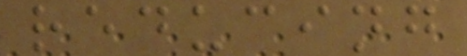reducing
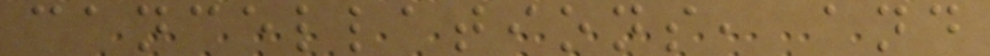cancellations, and
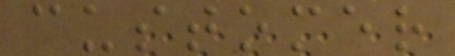customer
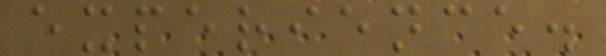experience.
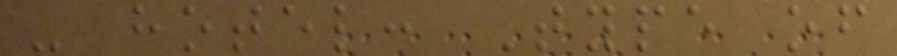- hotel: Type of
